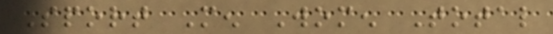Sport Men Women Total
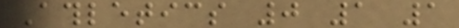Athletics 0 1 1
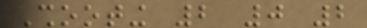Shooting 2 0 2
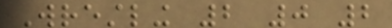Wrestling 2 0 2
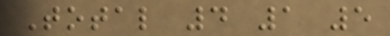Total 4 1 5
